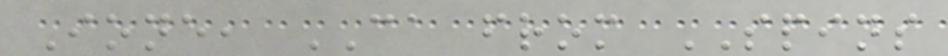Ione, CA from SPINS
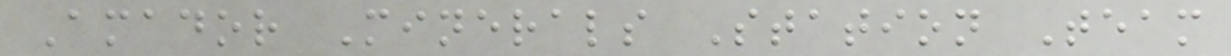Amador Minerals Station Team
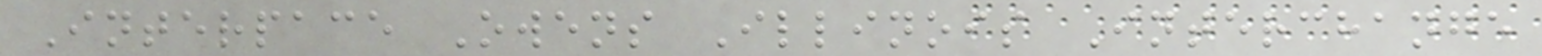Interpace Owens Illinois Interchange
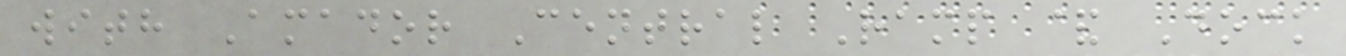with Amador Central Ramp & Dock
